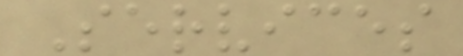Services
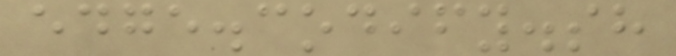edge.codify.sh
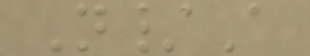N/A
